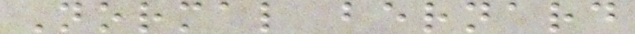Normal bernard
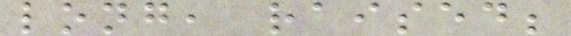long, raised;
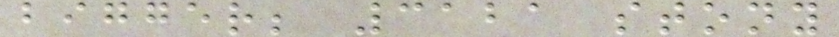bigger; 3121 stony
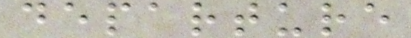departure
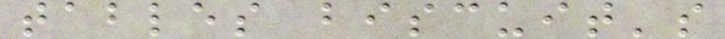tables biscuit's
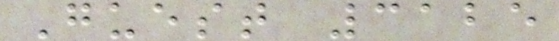Guest 3125
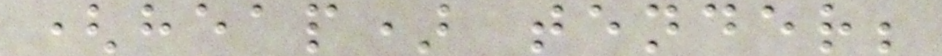(heap) tender;
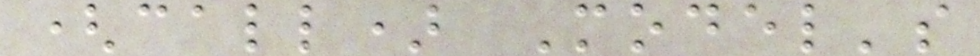(call) Model's
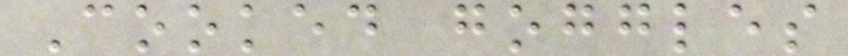Cooked goggles
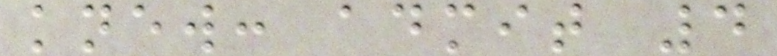knew: admit 4
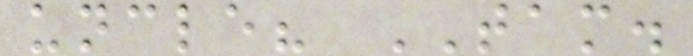uncle? TAM.
